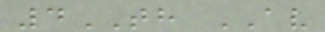4TH AV
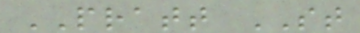PRATT ST
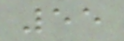55
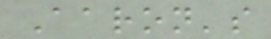Aaron's
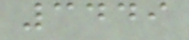3449
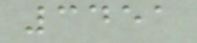3451
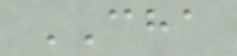CHA
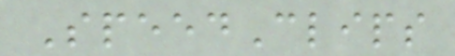SpeedClips
